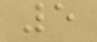5
